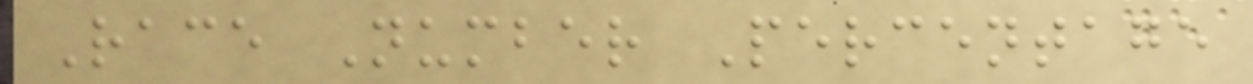Race Number Percentage
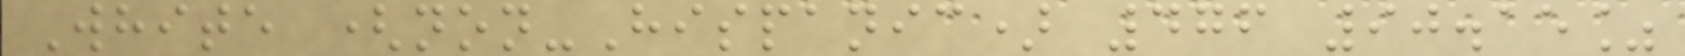White (non-Hispanic) 476 90.15%
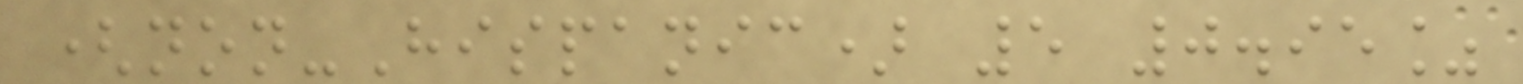(non-Hispanic) 5 0.95%
